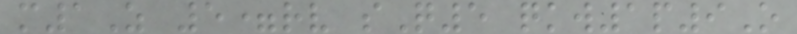m1Z 5=rv sQ5 qkw1p9O
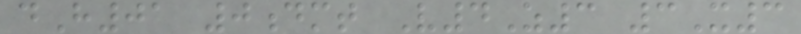dH01 0dmt V4Z3 3X3
